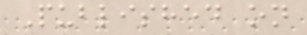Published on
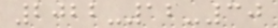2022-12-30
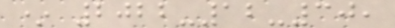* 2022-12-30,
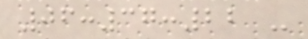06:37:22 -
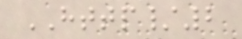HTTP/2
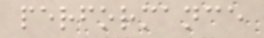performance
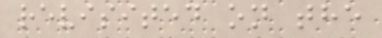revisited on the
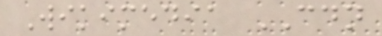Wikimedia CDN
